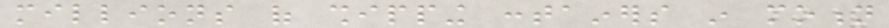millions of shipping containers in motion
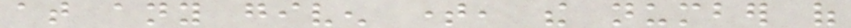at any given time, the number of
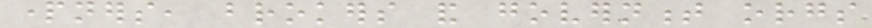partners, brokers and government orgs
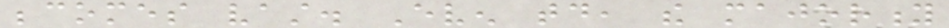becomes vast. Even today, the majority
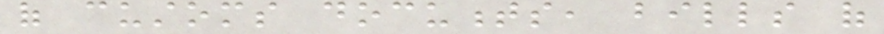of customs documents, bills of
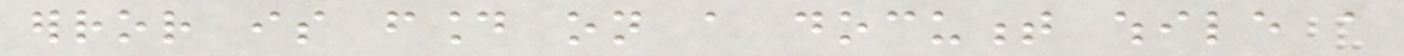error is found on a document while a
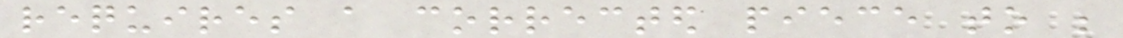requires a corrected piece to be
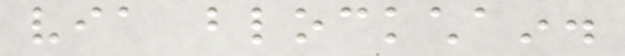via blockchain.
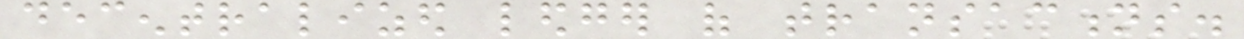decentralized ledger of transactions.
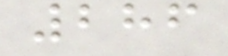286
